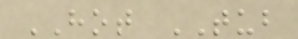HOT TUB
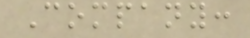Company:
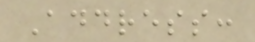Address:
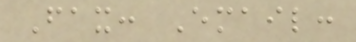Fax: Email:
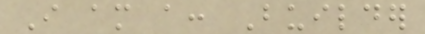I am a: Builder
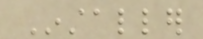Installer
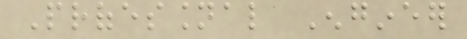Professional Engineer
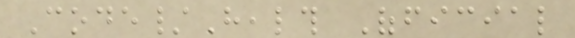Code/Health Official
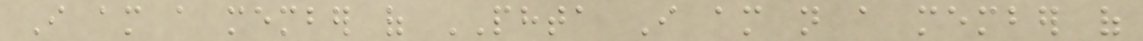I am a member of PHTA I am not a member of
